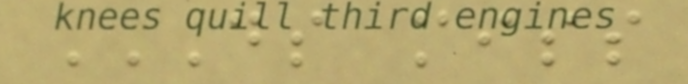DS MISS
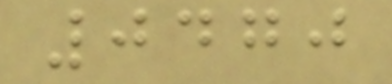0470
